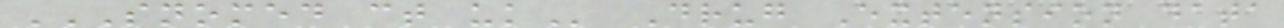SNOMED CT UK Drug Extension data
